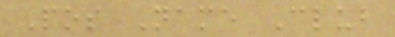Pos Name Club
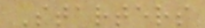Starters
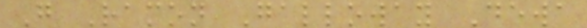G Ramon Galloway Dewa
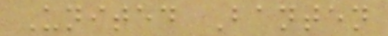United Banten
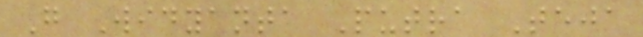G Widyanta Putra Teja
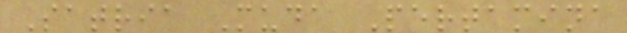Satria Muda Pertamina
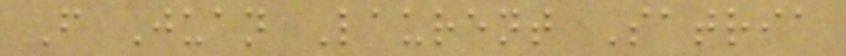F Juan Laurent Satria
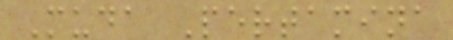Muda Pertamina
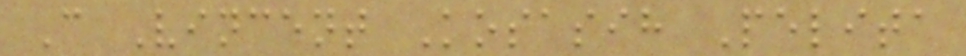C Vincent Kosasih Pelita
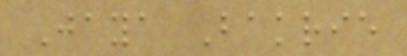Jaya Bakrie
